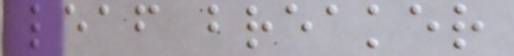leaf breaker
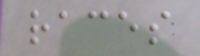races
